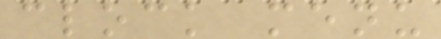clock menu
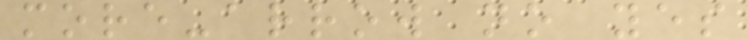more-arrow no yes
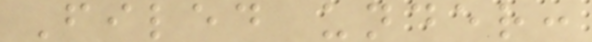Filed under:
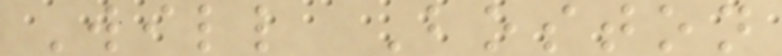Will Boston
